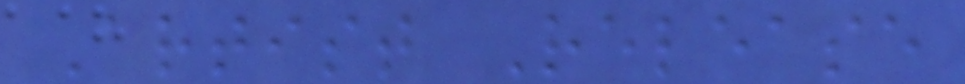Artist Release
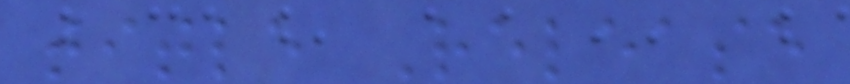title Release
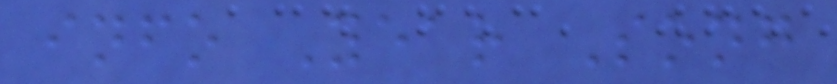info Year Song
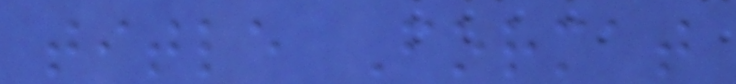title Format
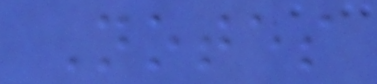Notes
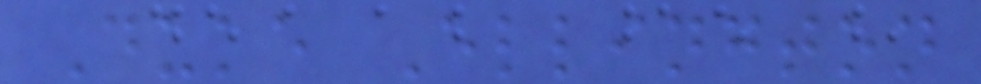Duke Ellington
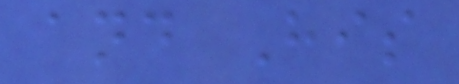and His
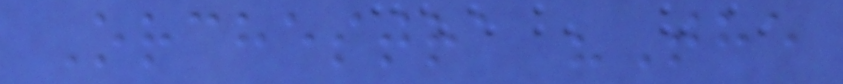Orchestra "The
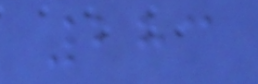283
